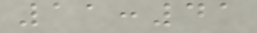11:41
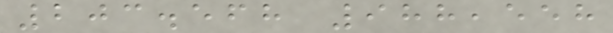203.568 988,558
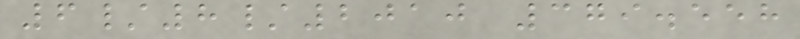6/8/2010 379.558
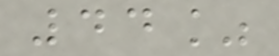44%
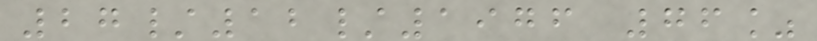27/12/1976 76%
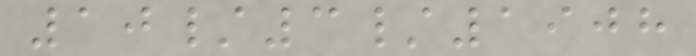10/3/1908
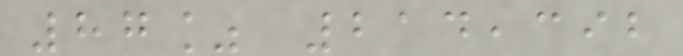87% 214,392
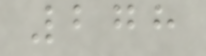278
